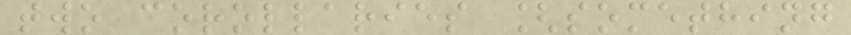two corollaries [something
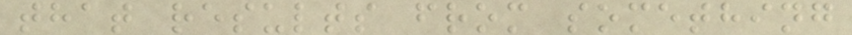that results from something
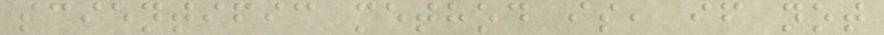scientific method is, if not
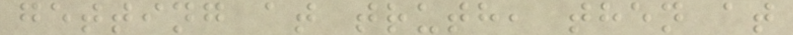getting at truth, then at
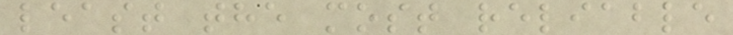least the most reliable
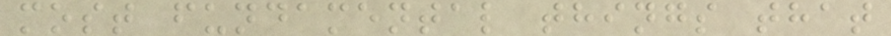most fundamental things that
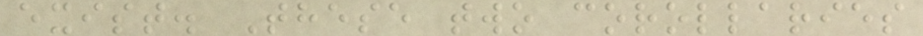exist. These two corollaries
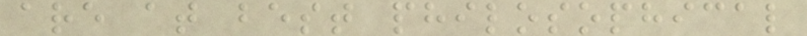are at best philosophical
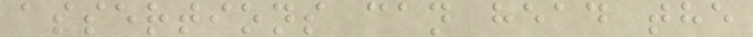assertions can head the
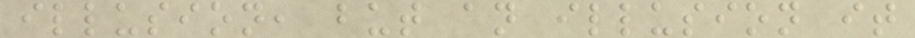illusion, but an illusion it
